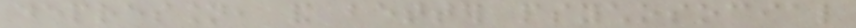depression, and better psychosocial
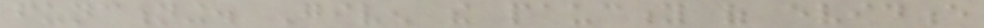functioning. Given the paucity of evidence
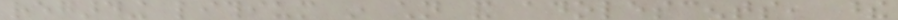regarding lithium in children and adolescents, these
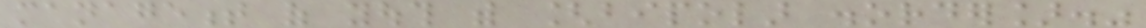management of youth with [bipolar disorder]."
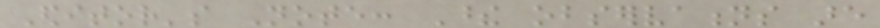Editor's Note: These observations are
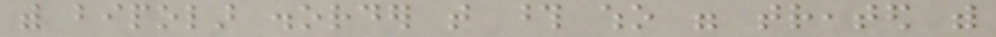with bipolar disorder that those who were treated with
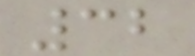32
